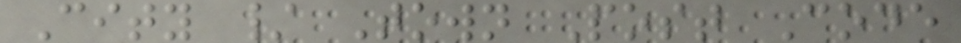City / Town Post Code
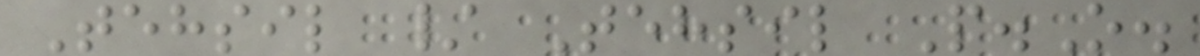Tehsil / Tehsil P.O.
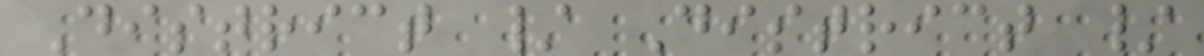District / District /
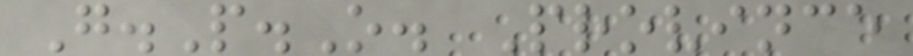G.P.O. Province
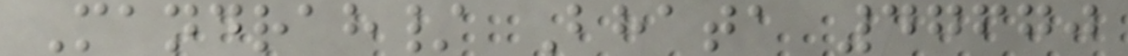Mandrah/ Bhata 47670
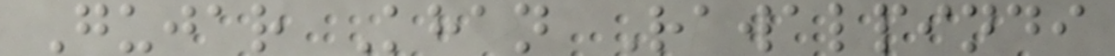Gujar Khan Rawalpindi
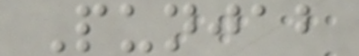Punjab
